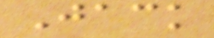Jack
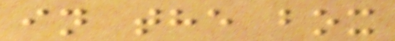in the box
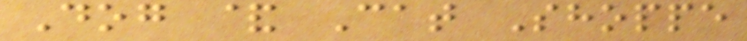Dog & Cat Shoppe
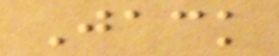Jack
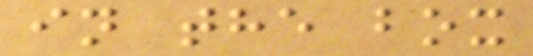in the box
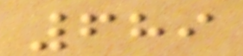689
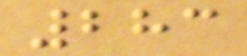283
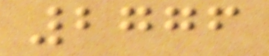2776
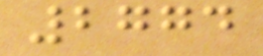2774
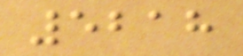5218
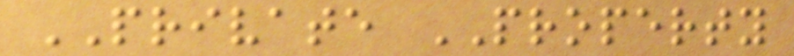PRIVATE PROPERTY
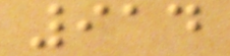914
